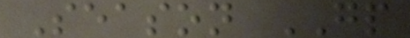Season GP
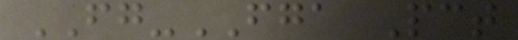FG-FGA Pct
